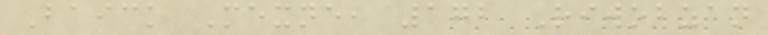Baick Mexne, 172 Riwobzan
